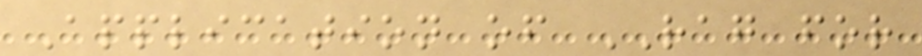Application of RAG for
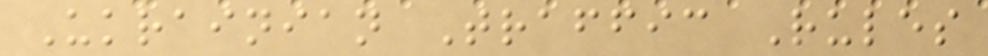Ukrainian Traffic Rules
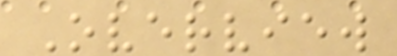Overview
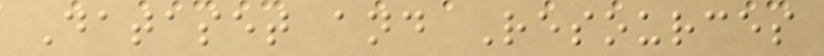Dataset and Resources
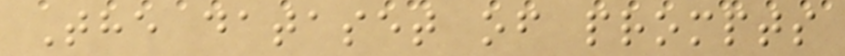The dataset of prompts
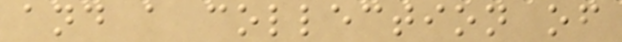and a collection of
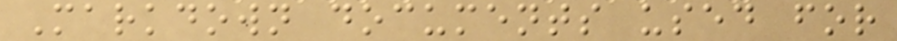Markdown documents used for
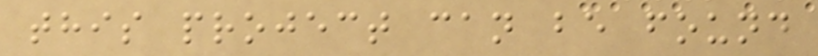this project can be found
